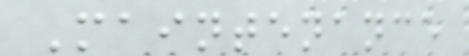Maintenance
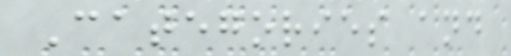Categories and
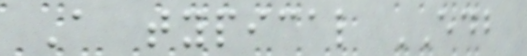A typical EDB
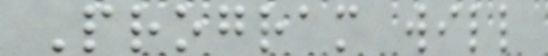Program will
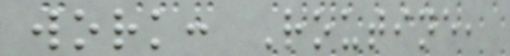work: Routine,
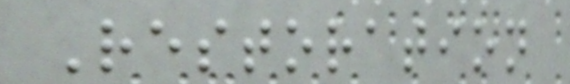Restoration
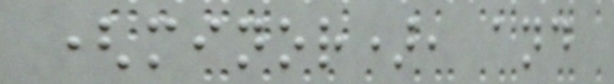(minor), and
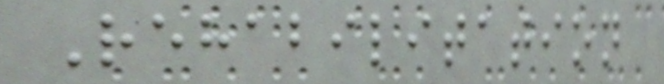Rehabilitation
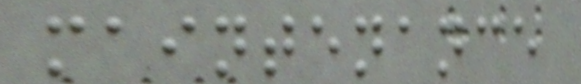maintenance
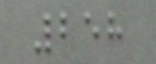258
